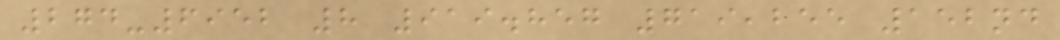274-6952 8 919.857 719,255 152nd
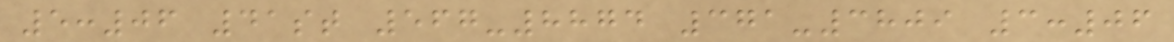5:06 41st 567-8874 371-3809 3:06
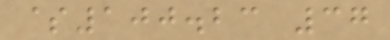$100.23 37
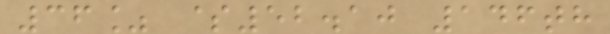36% $52.10 146th
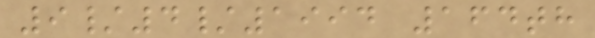9/4/1994 164th
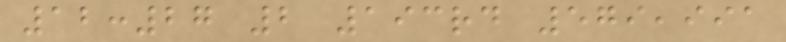12:27 2 193rd 579,991
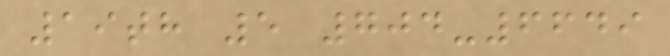19th 5 704-6649
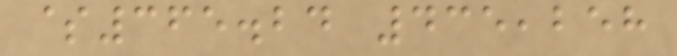$365.24 435,258
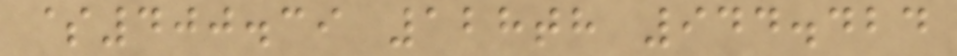$400.39 128th 944.424
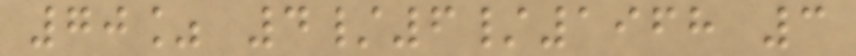70% 4/6/1968 3
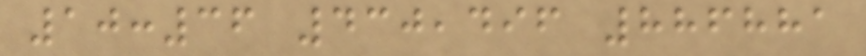10:36 430,496 886881
